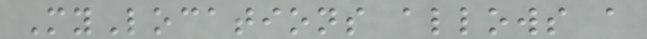MyLocations allows a
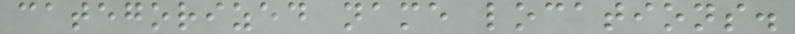categorized name locations.
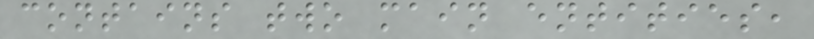contains two main entities,
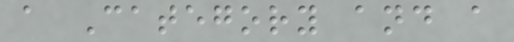a Category and a
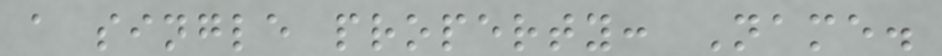a single property: Name.
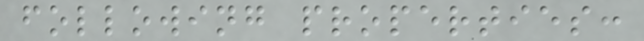following properties:
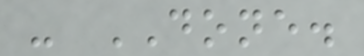- DONE.
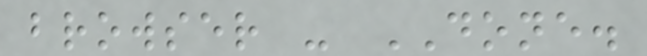browser - DONE.
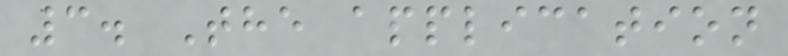3. The application
